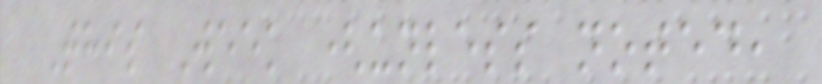This Week (unless noted,
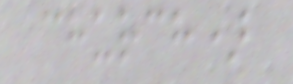church)
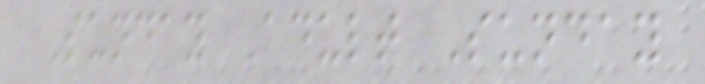Sunday Adult Sunday
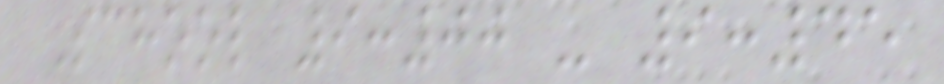School 9:00 - 9:45
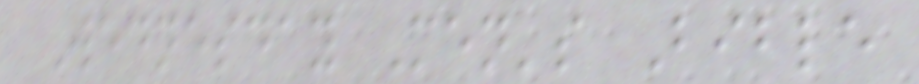Wednesday Men's Bible
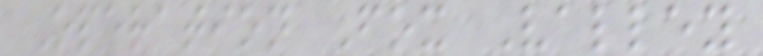Operation Fox Valley
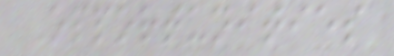Opportunities
